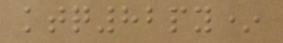ktq82py*
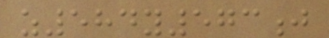z584y573j
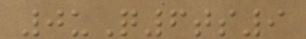0uQ6ts9
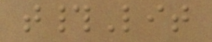t#Lit
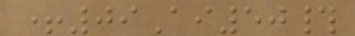+09Ai50#
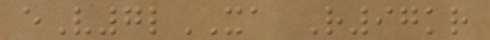eV7lXA R97kr
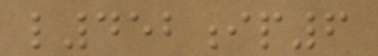l452ip6
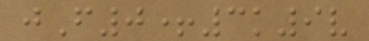jF0+3k9v
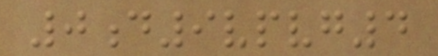0d9vpvg4
